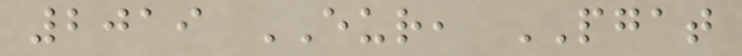2019 EUR, PGAT
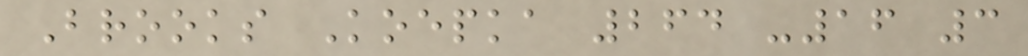Brooks Koepka 264 -16 3
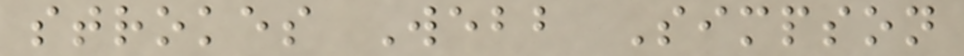strokes Webb Simpson
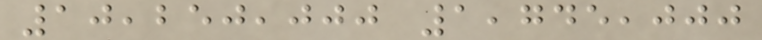10,250,000 1,745,000
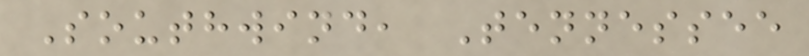Southwind, Tennessee
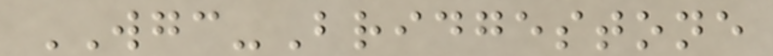WGC-Bridgestone
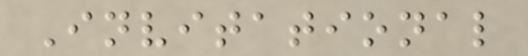Invitational
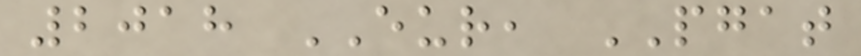2018 EUR, PGAT
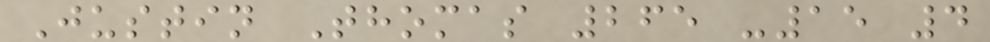Justin Thomas 265 -15 4
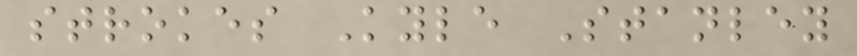strokes Kyle Stanley
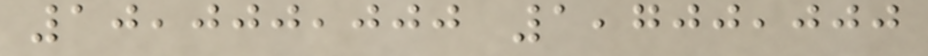10,000,000 1,700,000
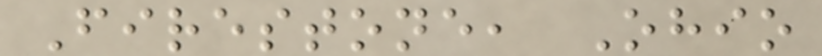Firestone, Ohio
